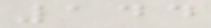144
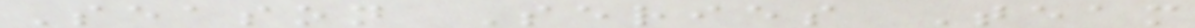Season Series Team
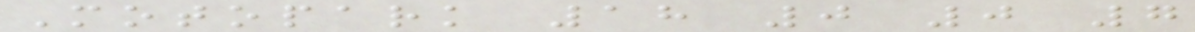Motopark 18 0 0 7
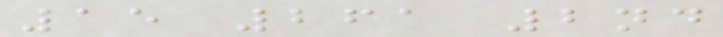15 261 2nd
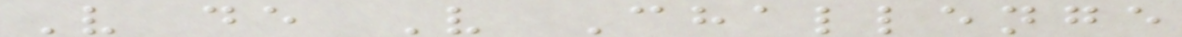V de V Challenge
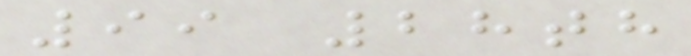99 28th
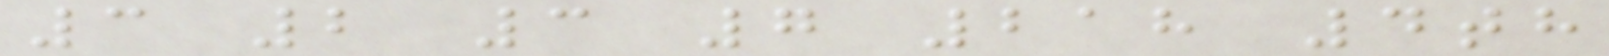3 2 3 7 218 4th
